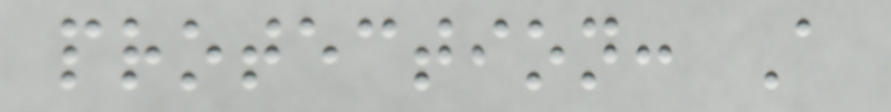protection: A
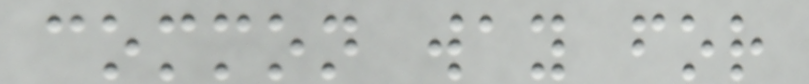common way for
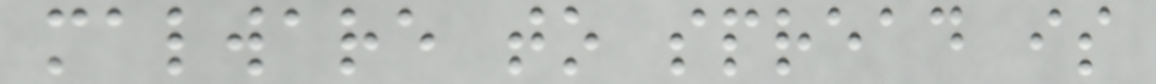malware to spread is
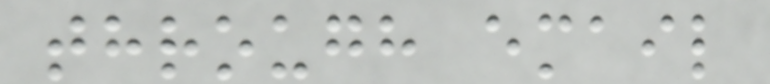through email
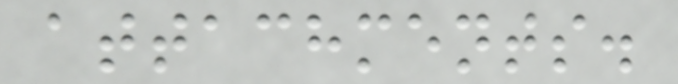attachments.
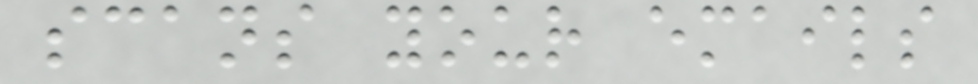scans your emails
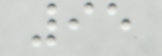95
